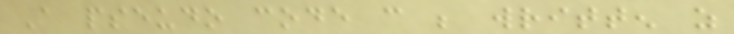A pseudo code can be written as
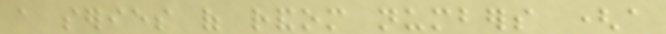a series of random numbers (a
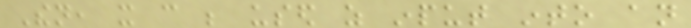Then, it can be used as input into an
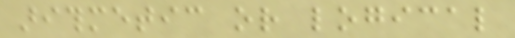arithmetic or logical
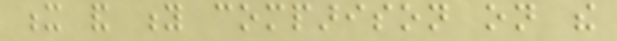x and y comparison on the
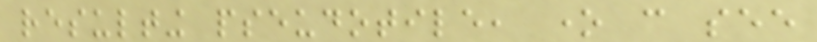resulting pseudotile, one can see
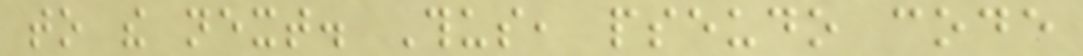to the next. Thus, pseudo code
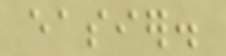easier.
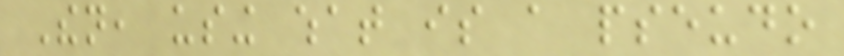Then, using what is a pseudo
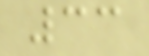33
